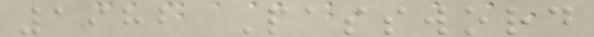1982 Password
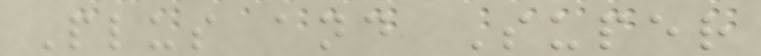Plus and Super
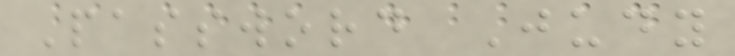Password Judy
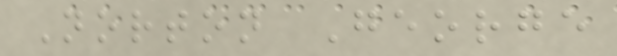Norton George
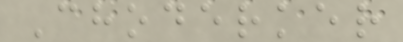Choderker
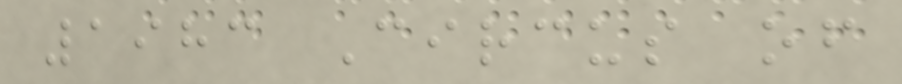1983 Circus of
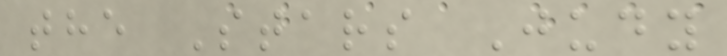the Stars Judy
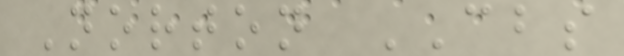Norton CBS
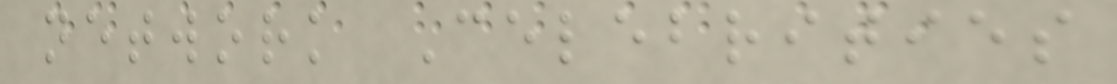network Celebrities
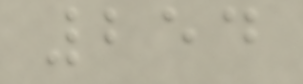254
